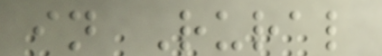in Rural
